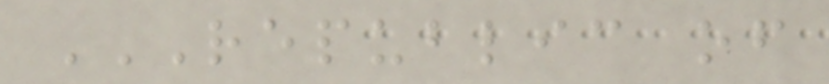REPUBLIC OF
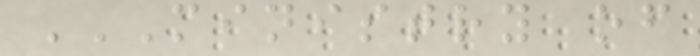MINISTRY OF
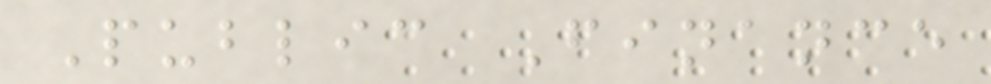Public Finance
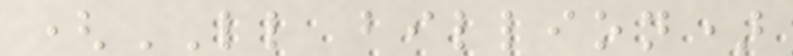(LL billion)
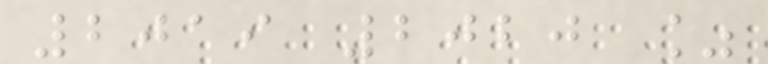2019 2020 %
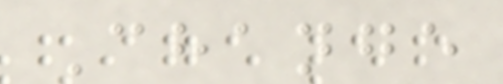Change
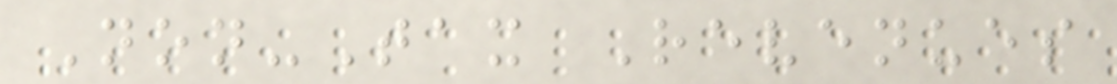Non-Tax Revenues
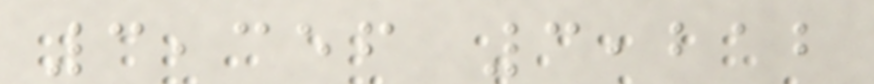3,356 3,212
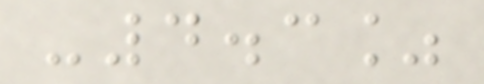-4.3%
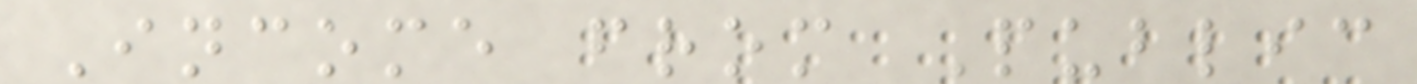Income from Public
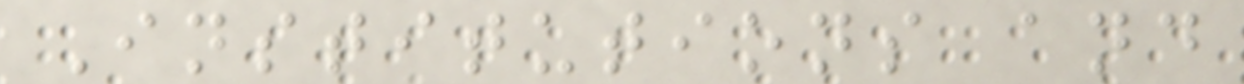Institutions and
